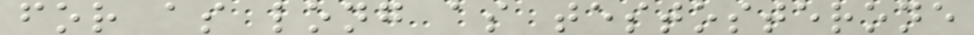for as long as testosterone
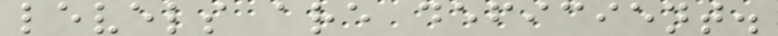levels are deficient.
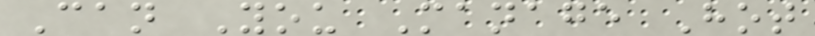Can You Manage Hot
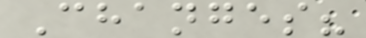Changes?
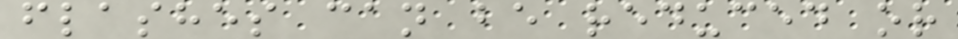flashes can be reduced or
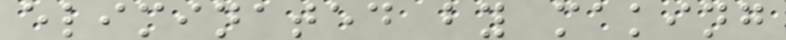eliminated by making
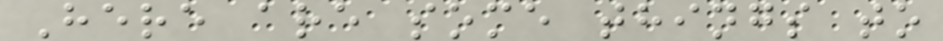Here are some things to
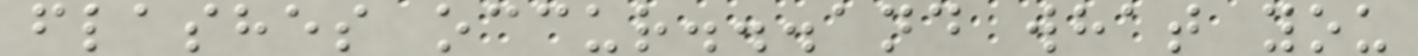flashes occur...and what you
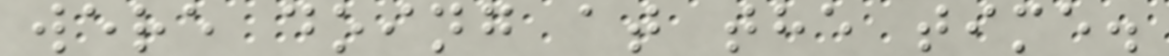were doing at the time.
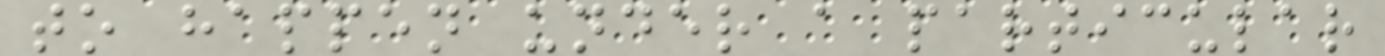to happen under a particular
